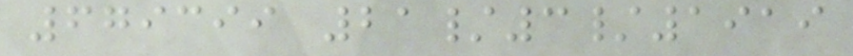679399 21/3/1919
